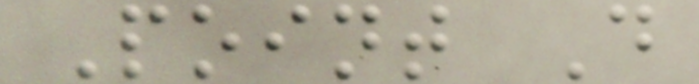Point D
